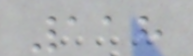118
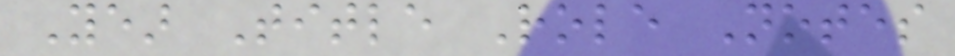Year Title Role Notes
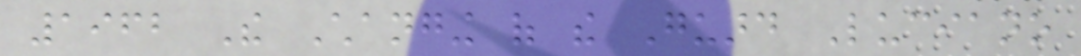1962 The Changing of the Guard Luciano
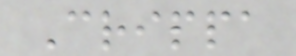Crippa
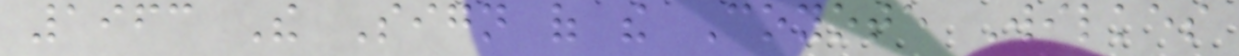1963 The Sign of the Coyote Wilkes
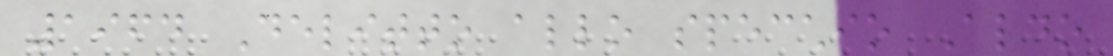1964 Delitto allo specchio Aldo
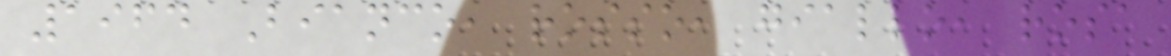1964 Bianco, rosso, giallo, rosa
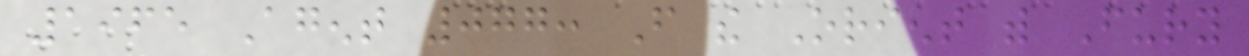1965 Agent 077: From the Orient with Fury
